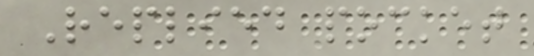Replied pocket
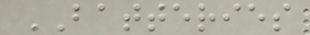BATTERIES
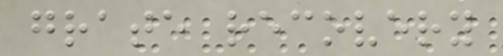grate recovery
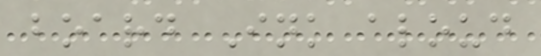board Ink aloud
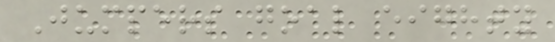Jumpers goal eighty
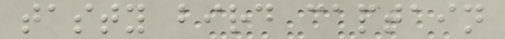tasty bird captain
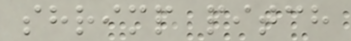shrimp pitch
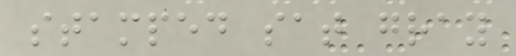stamped sat gray
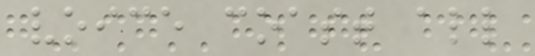voice coast all
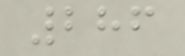286
